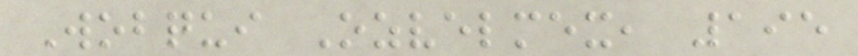Wobqui Ozvelmex, 195
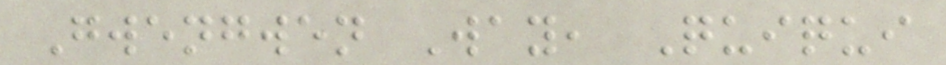Gwengwen Way, Quiqui
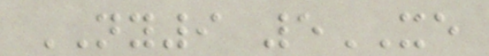NY9 5XE
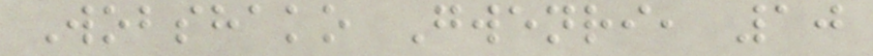Wobshako Gwenri, 10
